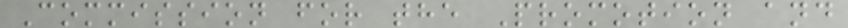Commission for the Promotion and
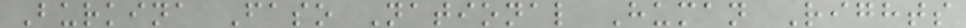Burkina Faso National Human Rights
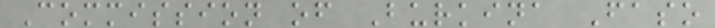Commission of Burkina Faso
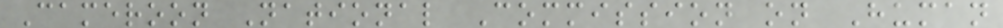Cameroon National Commission on Human
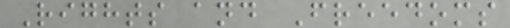Rights and Freedoms
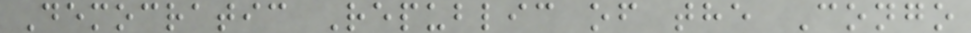Democratic Republic of the Congo
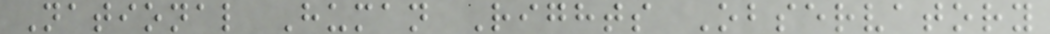National Human Rights Observatory
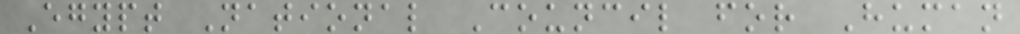Egypt National Council for Human
